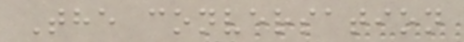The conversation
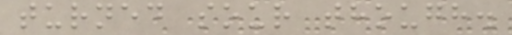turned sour though.
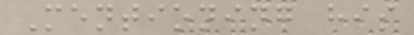Mentioning his
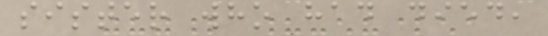sister who had died,
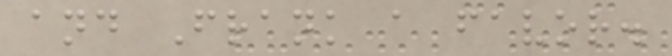and Frank a favor.
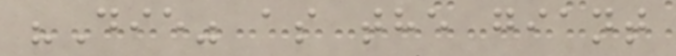"Die" as the giant
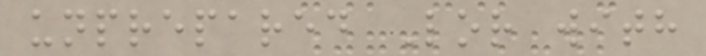unprepared Lor with
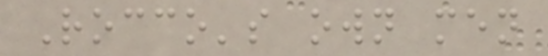Rocco's own men
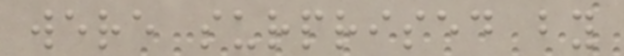were surprised by
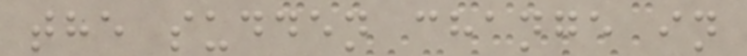the sudden change in
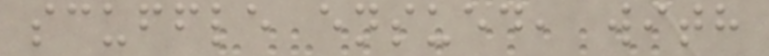scuffle ensued, with
